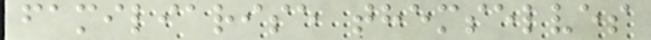familiarise themselves
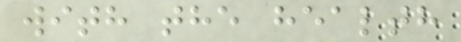with the health
